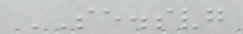SE.svg
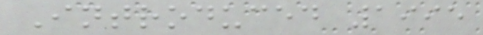Introduced 1995
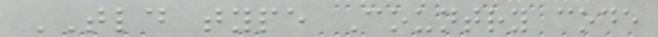TLD type Country code
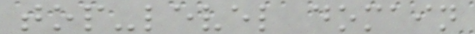top-level domain
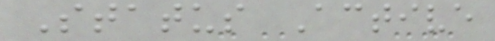Status Active
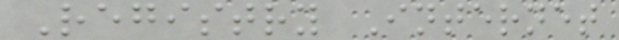Registry Internet
